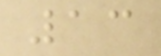13
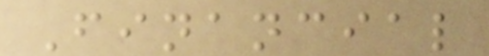Financial
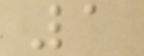1
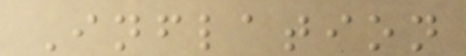Inflation
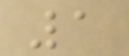1
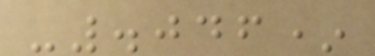-.046*
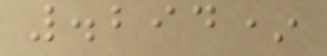.294*
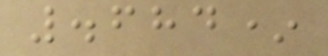.684*
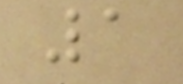1
